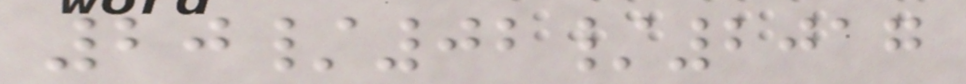20/02/2017
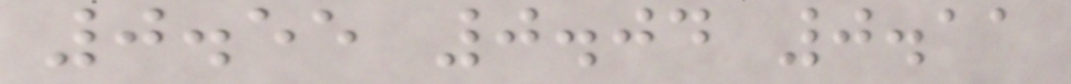0.55 0.04 0.11
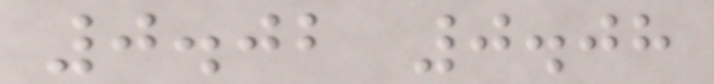0.02 0.08
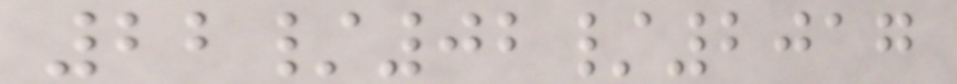22/02/2017
